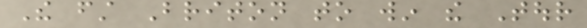The first Briton to win the Tour
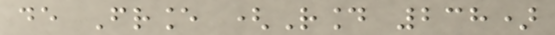de France (Round 238)
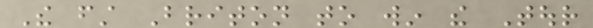The first Briton to win the Tour
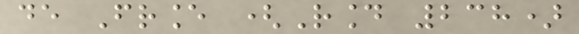de France (Round 238)
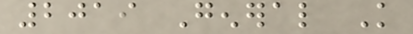2019 General Knowledge
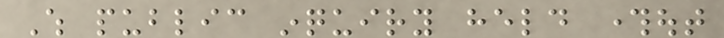Which public inquiry held throughout
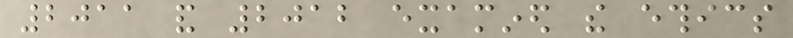2011 and 2012 examined the ethics
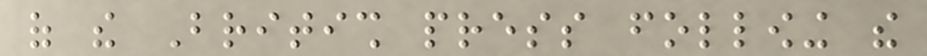of the British press following the
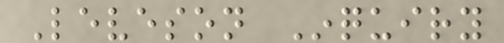Leveson Inquiry
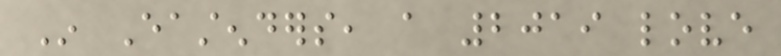In Eastenders, a 2019 love
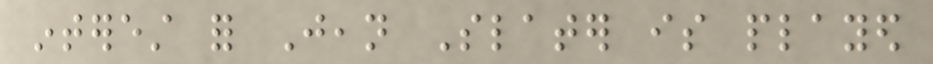interest for Jean Slater is played
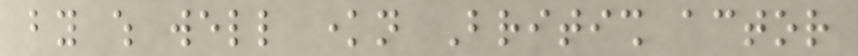by which well known British actor
